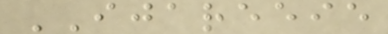IJAREEIE
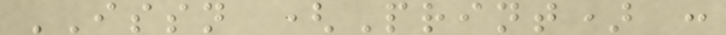ISSN (Print) :
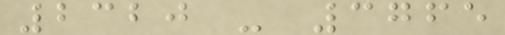2320 - 3765
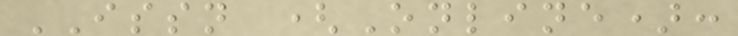ISSN (Online):
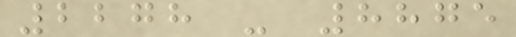2278 - 8875
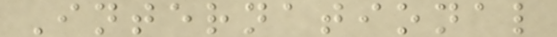International
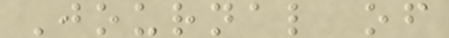Journal of
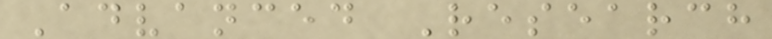Advanced Research
